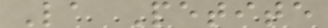La Petite
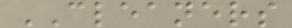CLEANERS
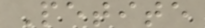Petite
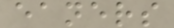eaners
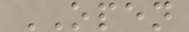OPEN
